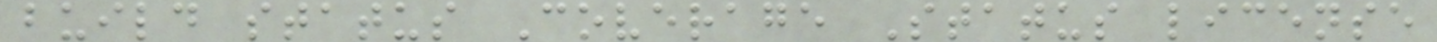build status Coverage Status license
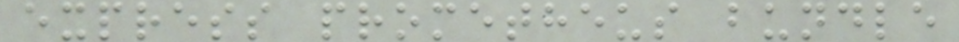express prometheus bundle
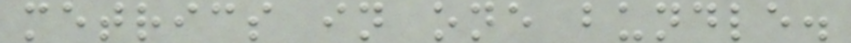metrics in one bundle.
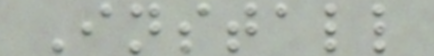Install
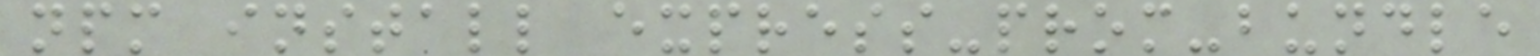npm install express-prom-bundle
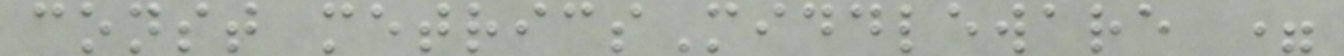const metricsMiddleware =
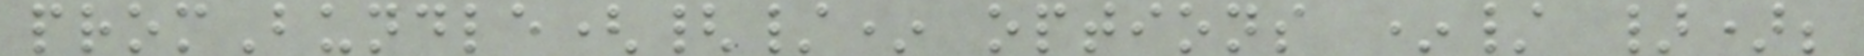promBundle({/* options */ });
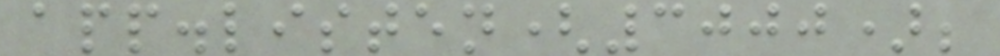app.listen(3000);
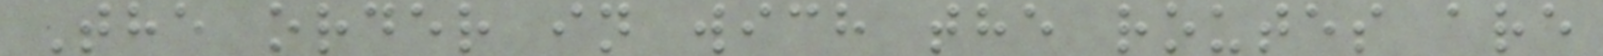The order in wich the routes are
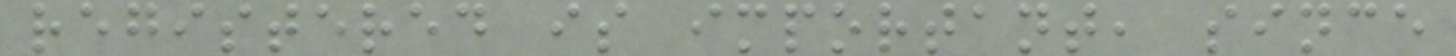registered is important, since
